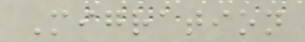Migration
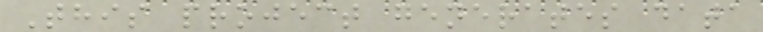This project generates data
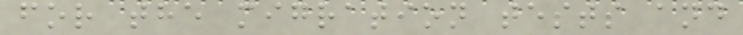for the migration tests and
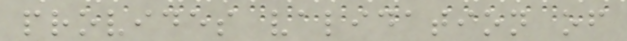provides validation of
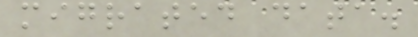migrated data.
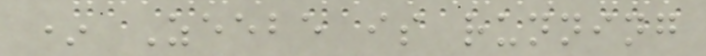* Zeebe is running
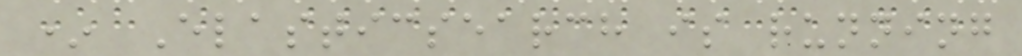* Elasticsearch is running
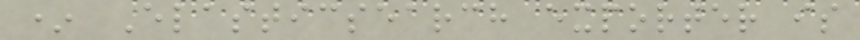* Elasticsearch exporter is
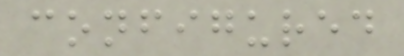configured
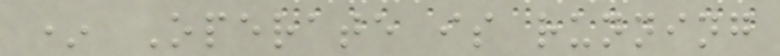* Operate is running
